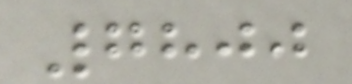7800
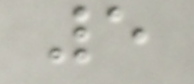5
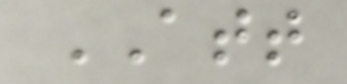ATT
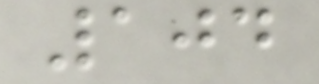104
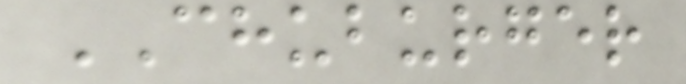CHUBURGER
